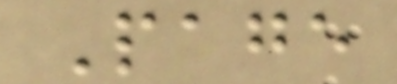Page
